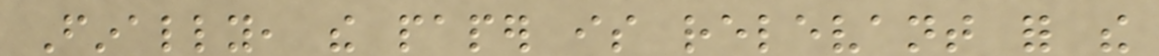Finally, the paper is relevant for the
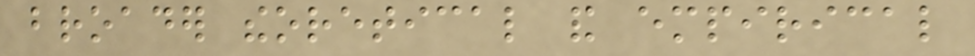broader theoretical and empirical
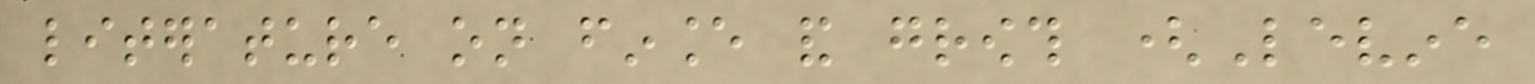literature on finance and growth (Levine
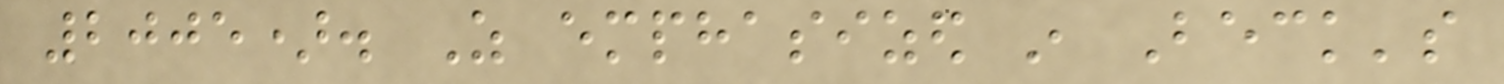2005). As emphasized in Beck's
